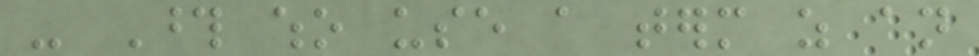- Those who use a term as an
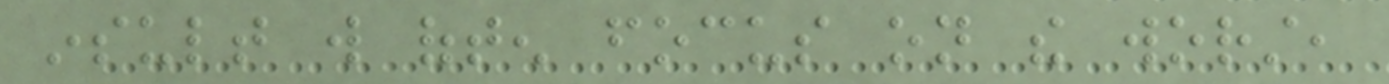insult will often focus on the worst,
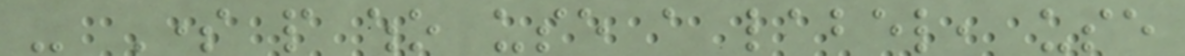- Some people who use a label, use
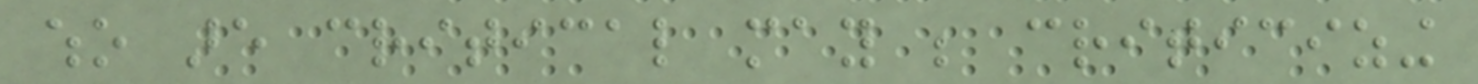who are critical may be criticizing
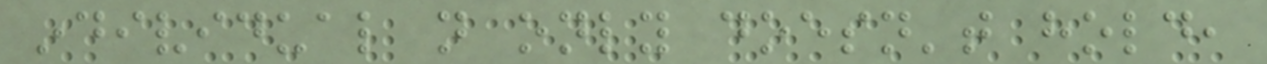individual not only doesn't hold,
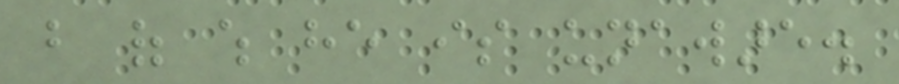but of which he is unaware.
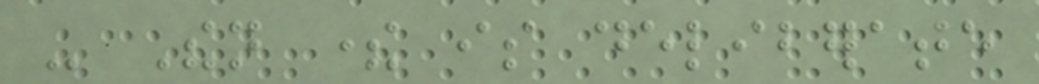- Then there is deliberate
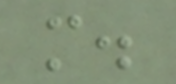more.
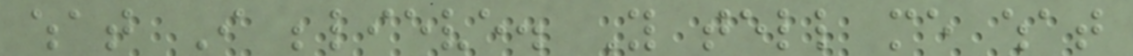what I believe. You tell me what
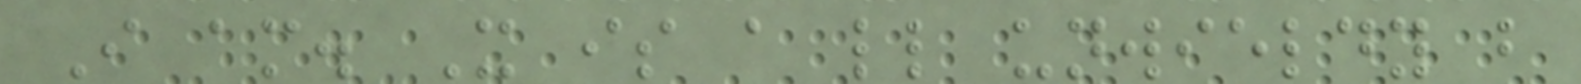I am. It is a little unwieldy but
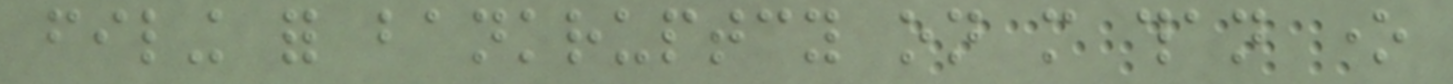filing for bankruptcy on more than one
